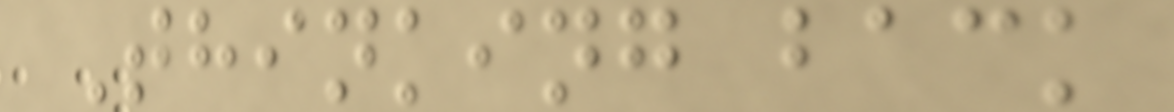Thinking back
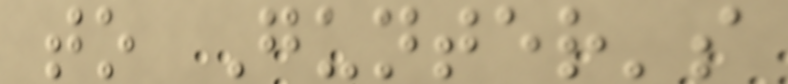to Gunter's
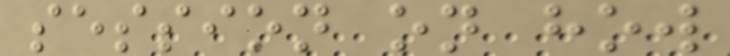session on how
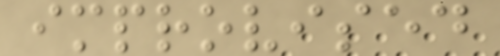improvised
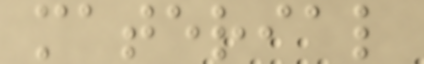material
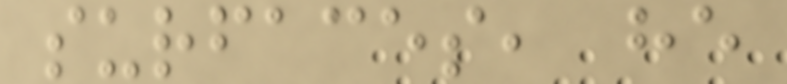surfaces, he
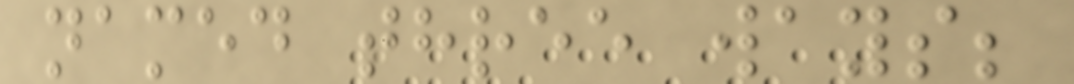named three ways;
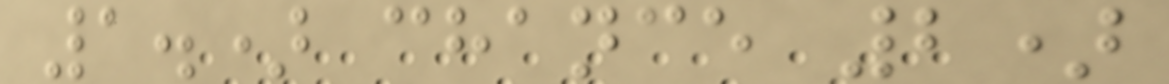1.) chance 2)
